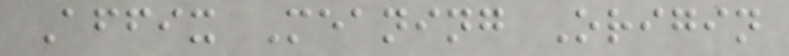Affix Meaning Origin
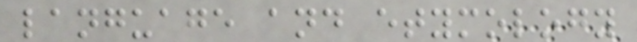language and etymology
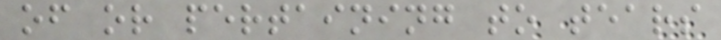of or pertaining to tears
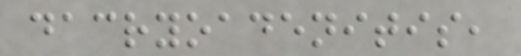dacryoadenitis,
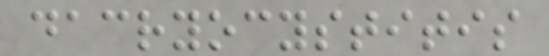dacryocystitis
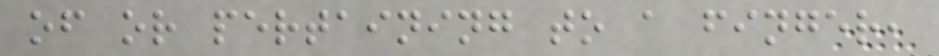of or pertaining to a finger,
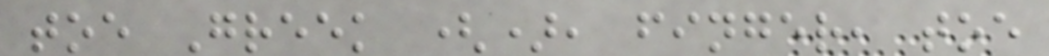toe Greek (), finger, toe
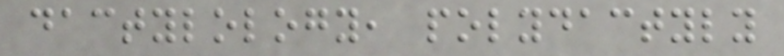dactylology, polydactyly
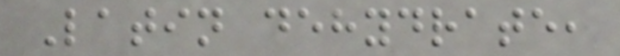Latin dehydrate,
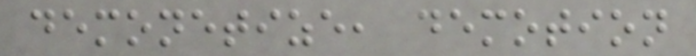demonetize, demotion
